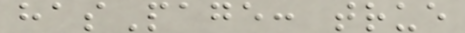hasPage: true
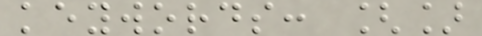keywords: []
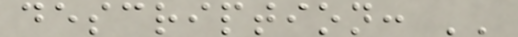description: ''
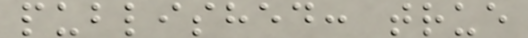published: true
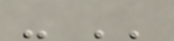- ''
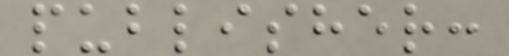publisher:
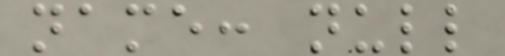name: null
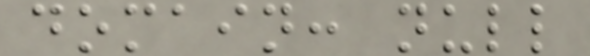domain: null
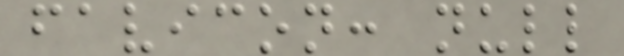favicon: null
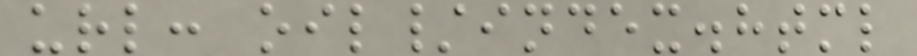url: oil/index.html
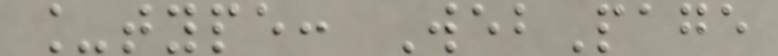_type: WebPage
